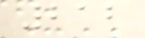212
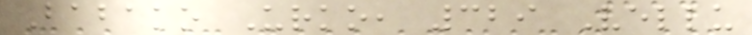Babako Urko, 329 Vellu
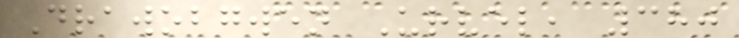Drawobgwen Urvel, 380
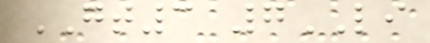GT3 7LI
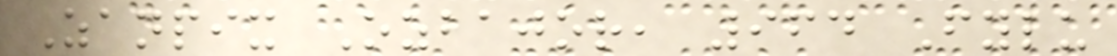Zanpix Ozbajor, 964 Fylu
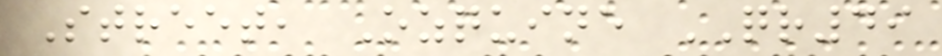Street, Ozquine QR49
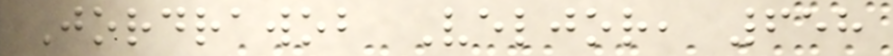Jordrawob Veljor, 658
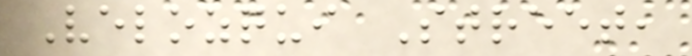Velozqui Street,
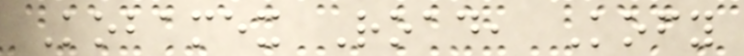Kobamex Road, Kofy
